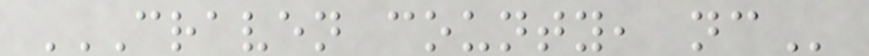CRAVEN COUNTY, NC
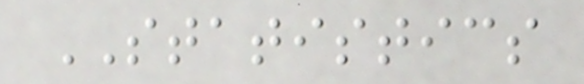STATISTICS
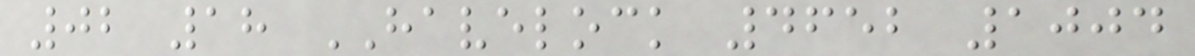02 18 HAVELOCK 4652 1004
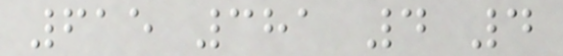615 381 4 4
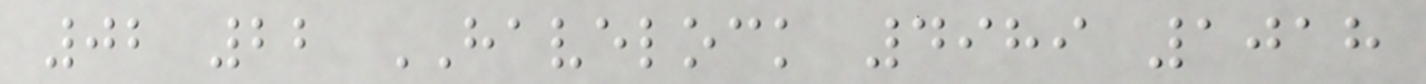02 22 HAVELOCK 4989 1018
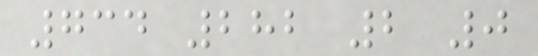734 282 2 0
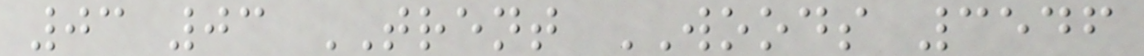03 03 TRENT WOODS 3546
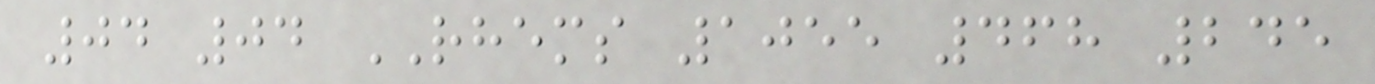04 04 RHEMS 1055 468 245
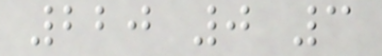220 0 3
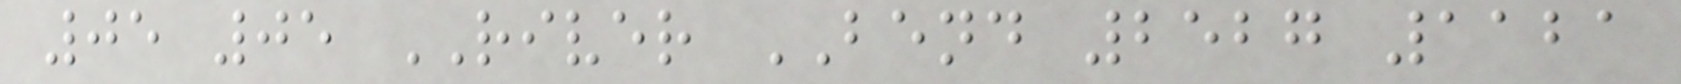05 05 RIVER BEND 2527 1121
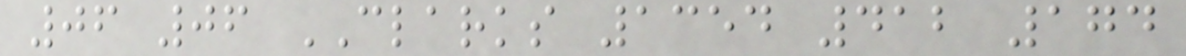06 06 CLARKS 1354 412 174
